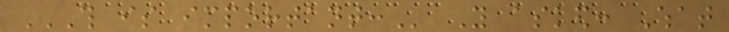THIS IS IMPORTANT: You asked: What
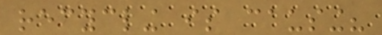recycling is causing?
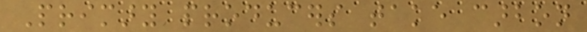Primary producers take carbon
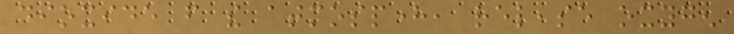dioxide from the atmosphere, release oxygen
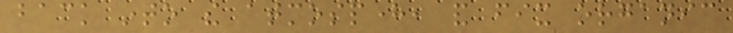back into the atmosphere, and fix organic
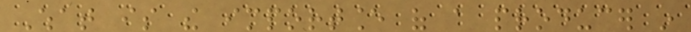What is the importance of a producer in
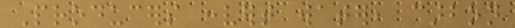Producers convert water, carbon
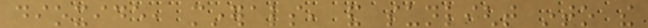dioxide, minerals, and sunlight into the
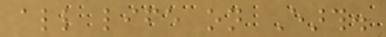all life on Earth.
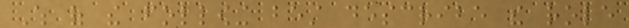Which of the following best describe the role
